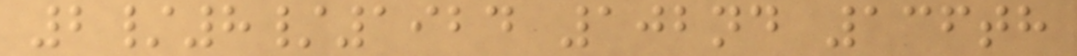2/8/1924 102nd 136th
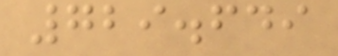729.649
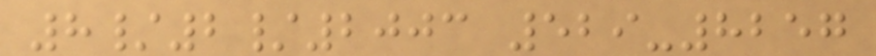8/2/2003 529-8257
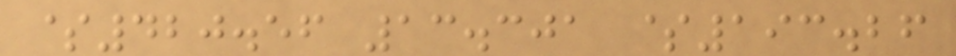$420.56 13.301 $193.26
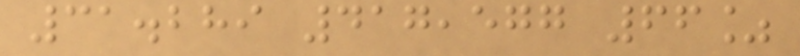31.289 417,577 66%
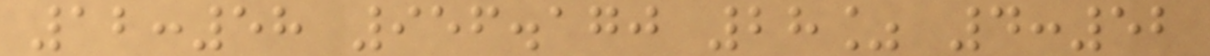12:58 956.170 28% 4:52
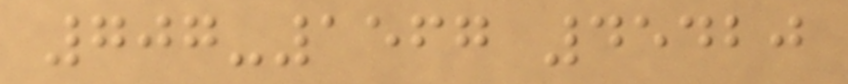707-1567 45420
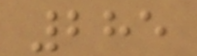285
